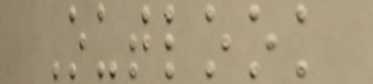Outlook
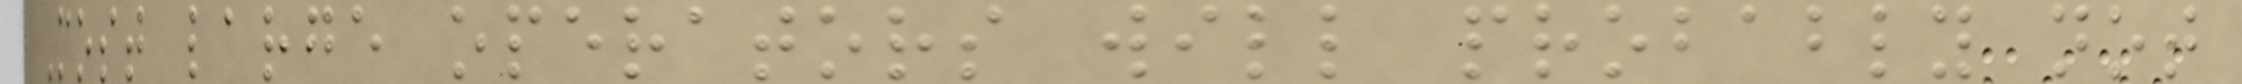Most large operators will probably not
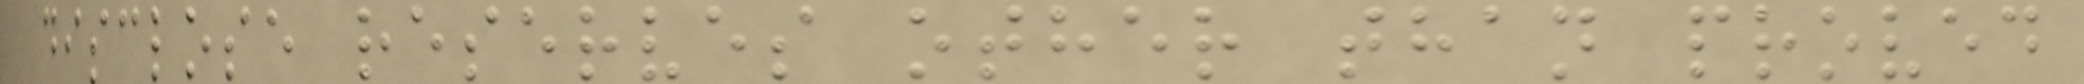disclose reserves other than proved
